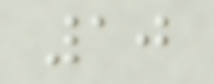10
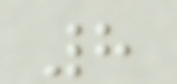8
